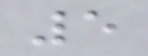5
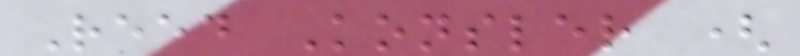Reed Konsler (
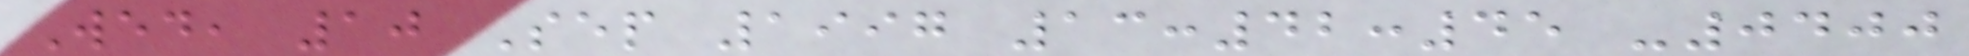Wed, 10 Sep 1997 13:42:45 -0400
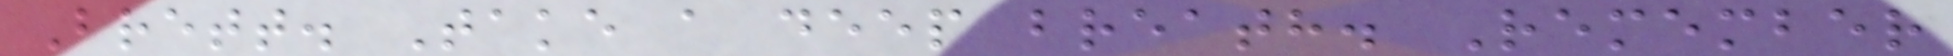Brett. Take a deep breath. Remember
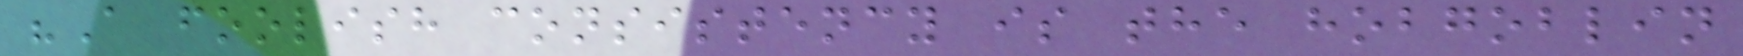"A foolish consistency is the hobgoblin
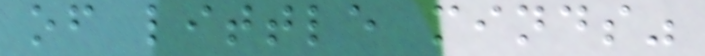of little minds"
